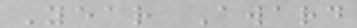Year Award
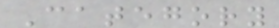Category
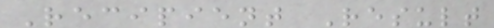Recipient Result
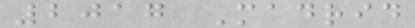2017 Madrid
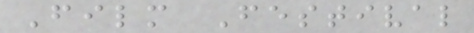Film Festival
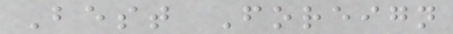Best Foreign
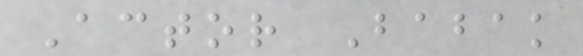Actor Babak
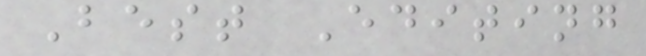Best Editing
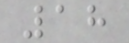18
